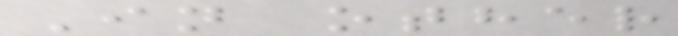In other
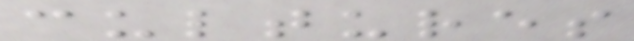cultures
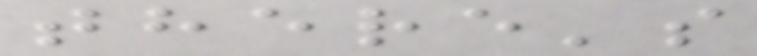there's
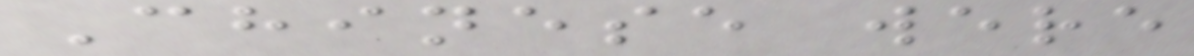Chinese were
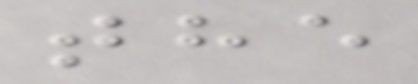the
